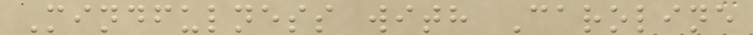Mindfulness with Caroline
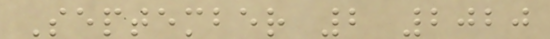September 2 2020
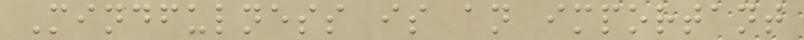Mindfulness is an important
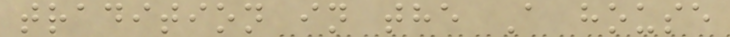tradition in the A house
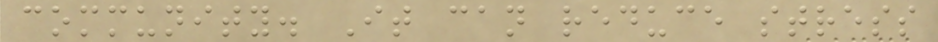community. It can reduce stress
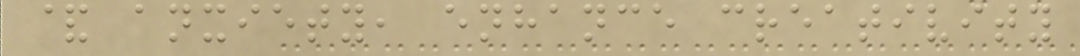& anxiety, enhance creativity
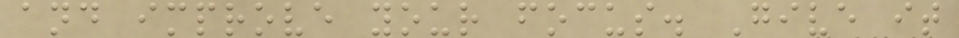and improve your focus. Give it
